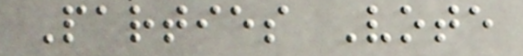Parties Vote
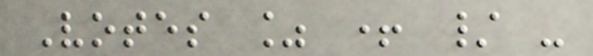Votes % + / -
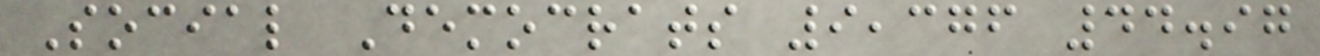Social Democrats 9,376 44.97
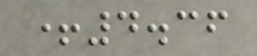+4.36
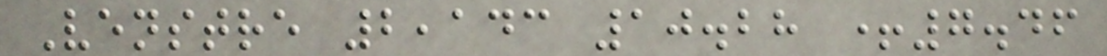Venstre 2,143 10.28 +7.46
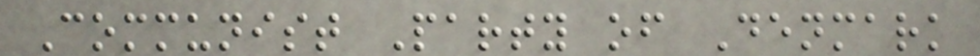Communist Party of Denmark
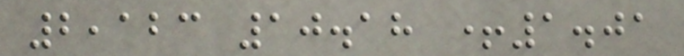2,123 10.18 +1.01
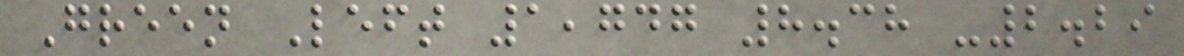Green Left 1,747 8.38 -2.29
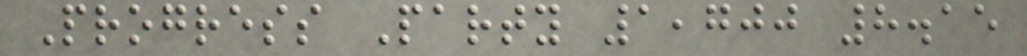Progress Party 1,700 8.15
